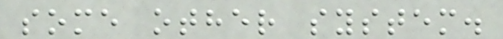some other system.
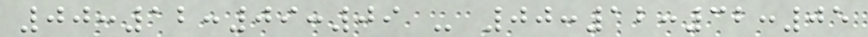00:12:09:09 - 00:12:32:05
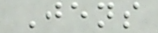Jens
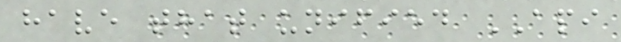have that unified API
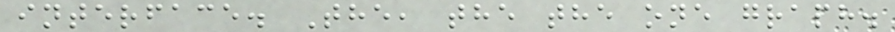interface. The, the the one graph.
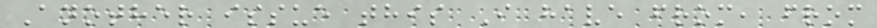Another issue this I have from, from
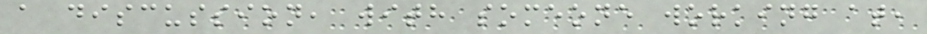a discussion, with someone working at,
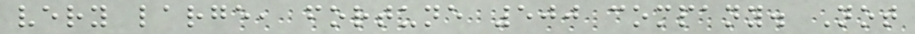very large, fortune 500 company. Not
